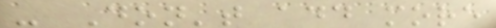- Don't add more
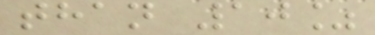than 10%
